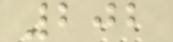202
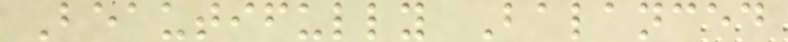Beautifully Balanced
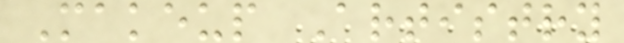Makeup Artistry
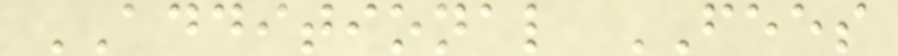ADDITIONAL FEES
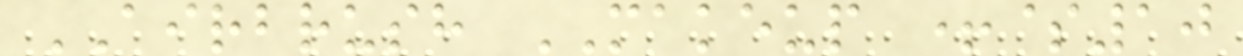AIRBRUSH MAKEUP +$10
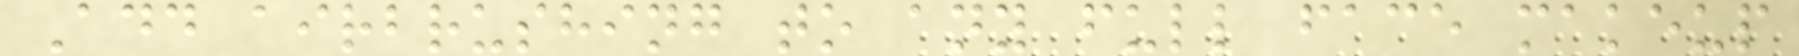Add airbrushing to any full face makeup
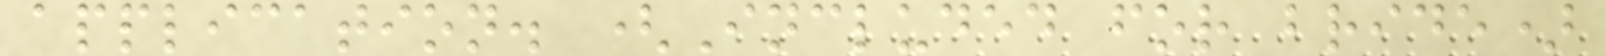application. (Included for bride)
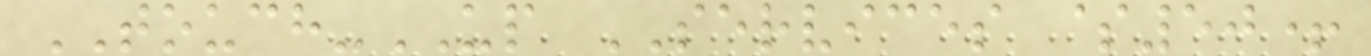TOUCH-UP SERVICES $50+
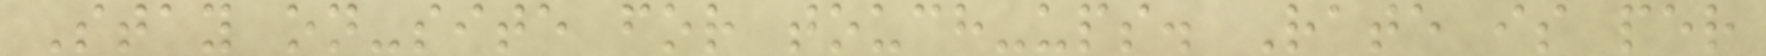Stay on-site for touch-ups. Rate is per
